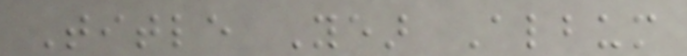Title Year Album
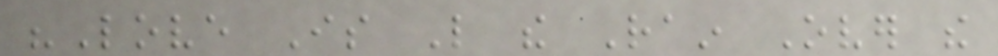"Love Is Like the Rain Over the
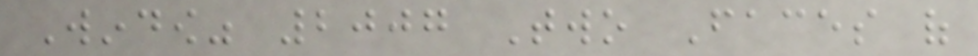Window" 2007 Two Faces of
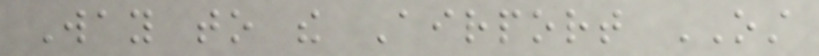Way to the Airport OST
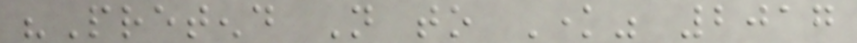"Pretend Not to Know" 2017
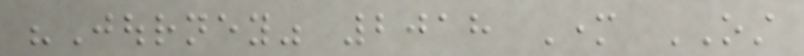"Journey" 2018 Mother OST
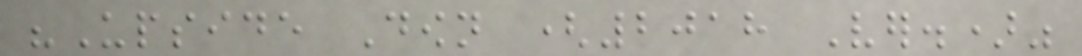"Upside Down (2018 Ver.)"
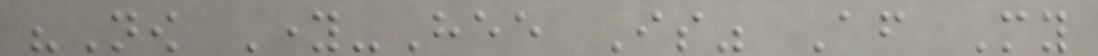"Now Young-Hee Is" After My
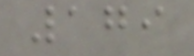179
